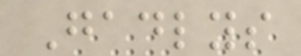Gadlys
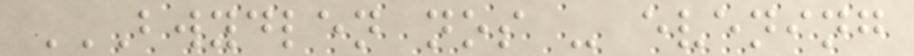BWYDLEN NOS - EVENING
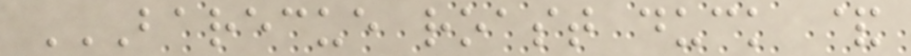BARECUE ROAST DUCK &
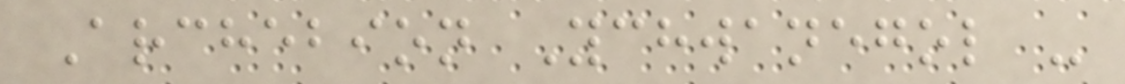Archebion Ychwanegol -
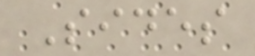Sides
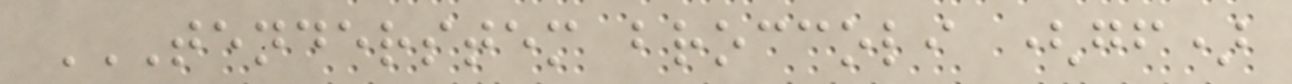TENDERSTEM BROCCOLI (GF)
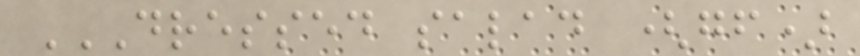DRESSED SALAD (GF)
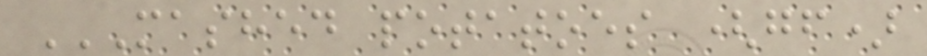MASHED POTATOES (GF)
